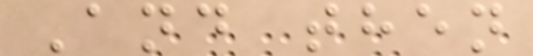And then
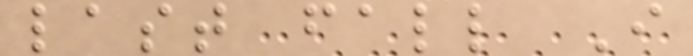last fall I
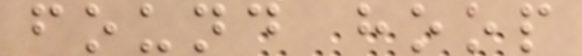found hoop
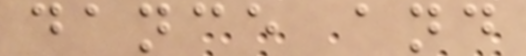dance and
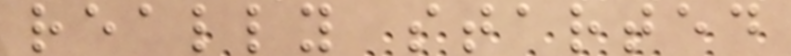really started
